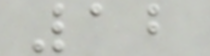12
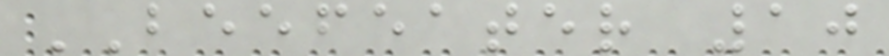BEEFEATER 10
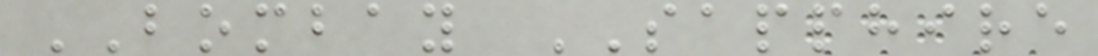BOMBAY SAPPHIRE
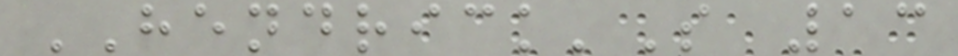HENDRICK'S 13
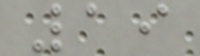19
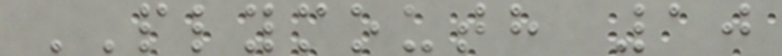PLYMOUTH 10
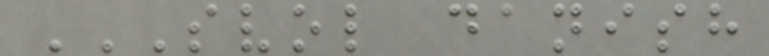SVOL DANISH
